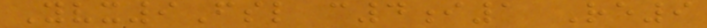Yvx9Fsl c4i1 Re9
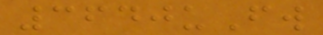3640uFw
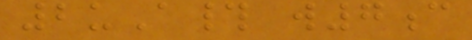2uA# w7c
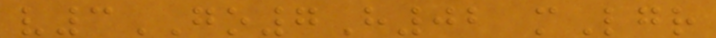v3GO7H02 mLgr
